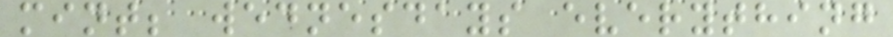mint; wednesdays everything
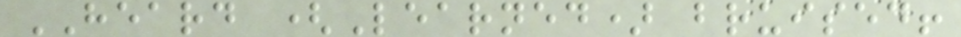HEARD (Learned) bruised!
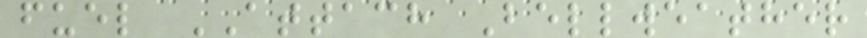fuel ATTACH Bellweather
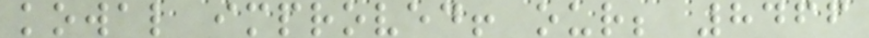kowal improved! our; 8466
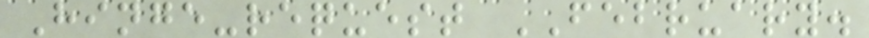Hinge-request FEBRUARY.
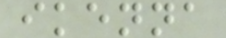ikenna
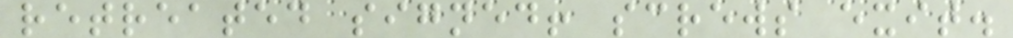retreated signed! screws exit.
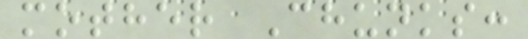mother Chunks:
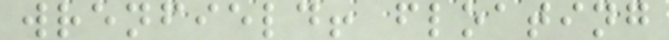wrenfield! floating
